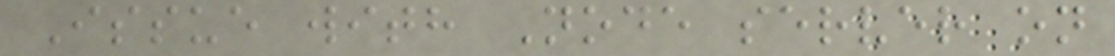Issue with Node server on
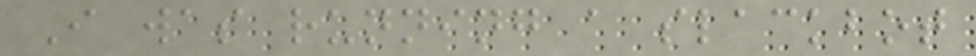I was running a slackbot
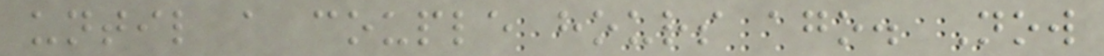until a couple hours ago. Now
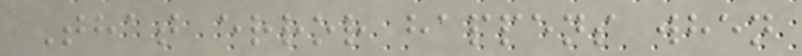That error happens when
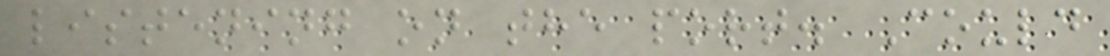listening on the port. Could
